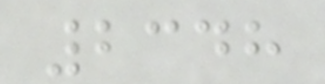2348
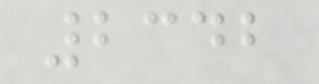2342
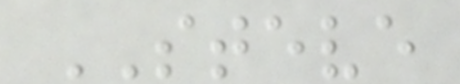STEVE
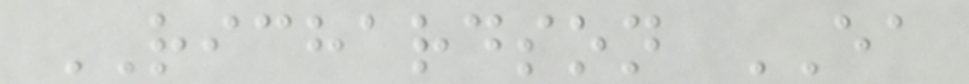RICHARDSON EA
